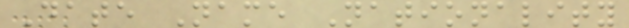Date Name Nationality
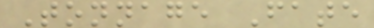Tonnage Fate
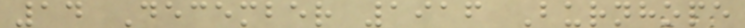14 December 1916 Burnhope
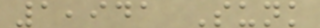1,941 Sunk
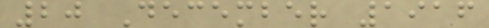20 December 1916
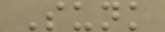Sunk
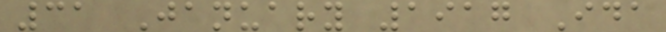31 January 1917 Ida
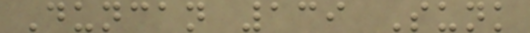Duncan 139 Sunk
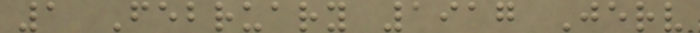1 February 1917 Jerv
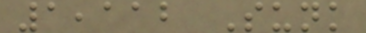1,112 Sunk
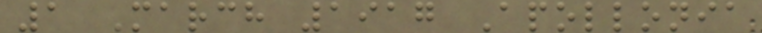1 March 1917 Apollonia
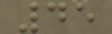45
